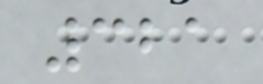321
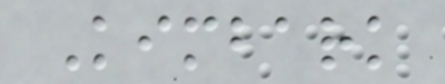Kimbark
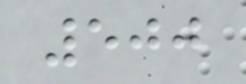500
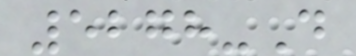5278-D
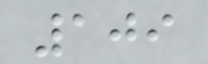109
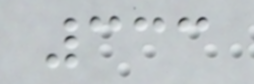333
